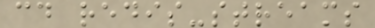cd redis-streams
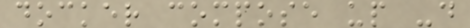docker compose up -d
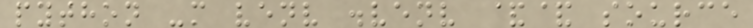python -m venv .venv && source
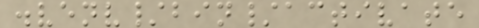.venv/bin/activate
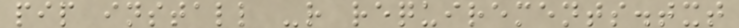pip install -r requirements.txt
